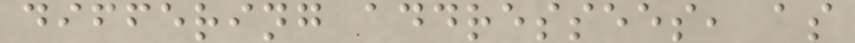differing addressees, as
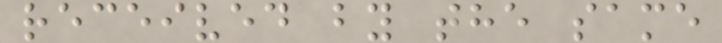received by the same
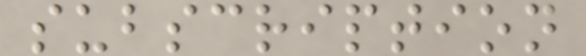subscription
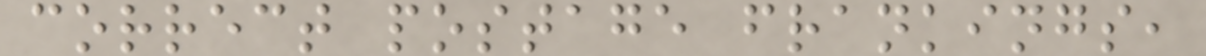correct postage frankings,
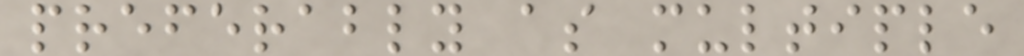preferably as multiple
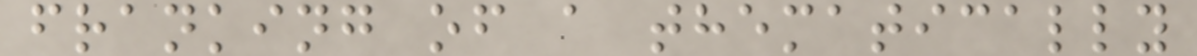franking of a thematically
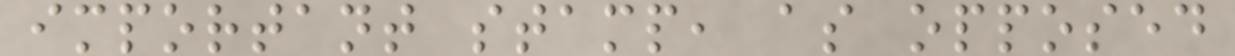important stamp, as opposed
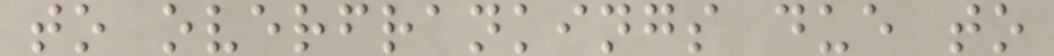to overfrankings due to
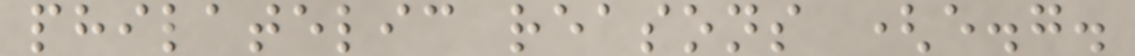philatelic reasons (e.g.
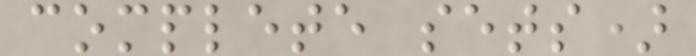complete sets)
